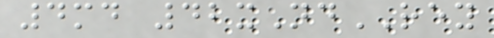4md 42xNdREY
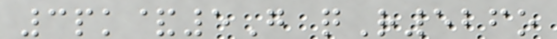3pk&5G qR526o
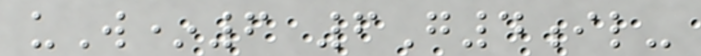uW*6 6G4il-
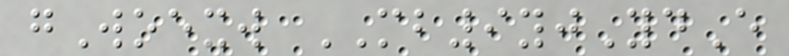gWoexw MB9yjYdE
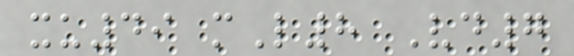xu49 mL8 Vd7
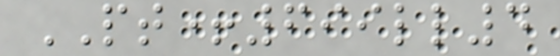PT+699ll4
